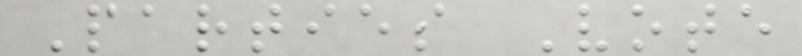Parties Vote
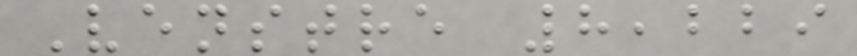Venstre 8,229
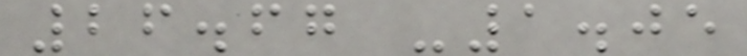26.67 -1.05
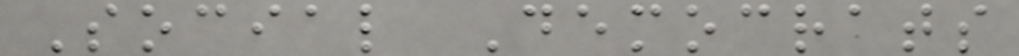Social Democrats
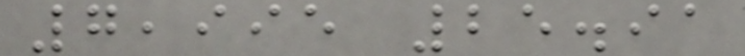7,995 25.91
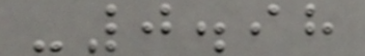-0.98
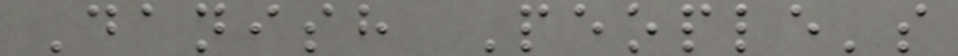Danish People's
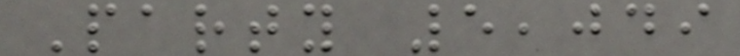Party 5,049
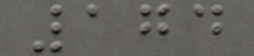174
